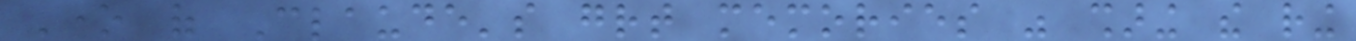One of Claude's great memories was sharing the ring
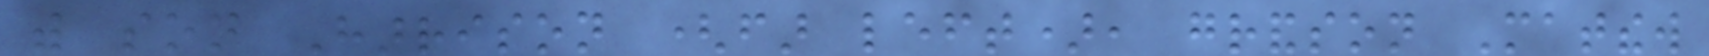with son Harrison (far left), grandson Matthew
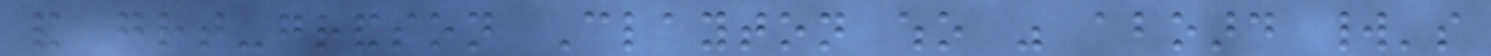and great-grandson Clayton who was aboard world's
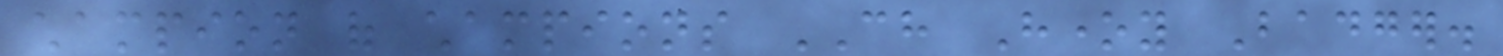champion of champions CH Honey Badger.
